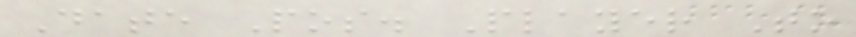Date Pos. Player To
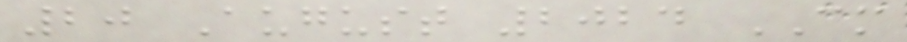20 August 2024 CM
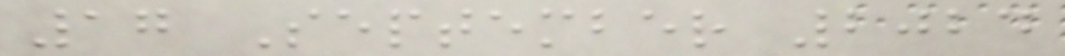17 September 2024
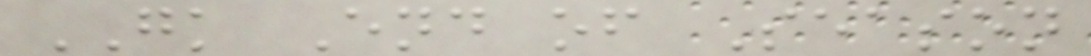GK End of Season
